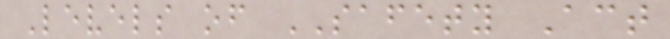Levels of SAFETY Act
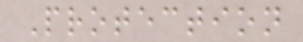Protection
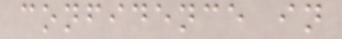confidence in
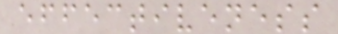effectiveness
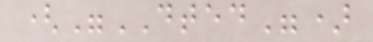("DTED")
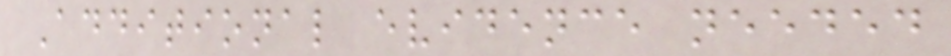Additional evidence needed
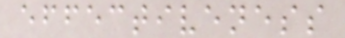effectiveness
